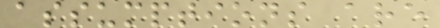assumptions are
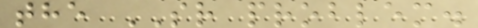the SR problem.
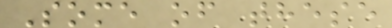Some of these
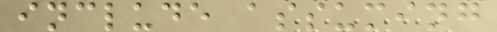include assuming
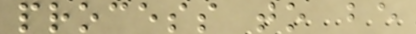process to be
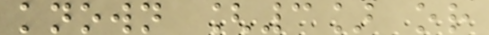known [3] or
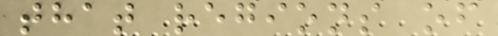that regions of
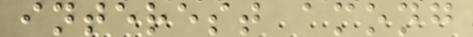interest among
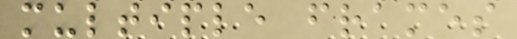multiple frames
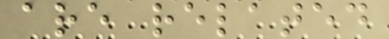are related
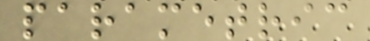parametric
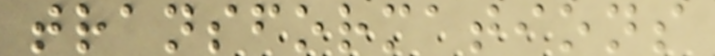transformations
